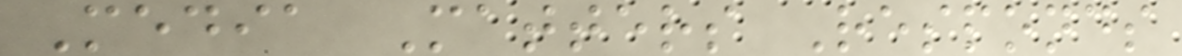Media Matters Responds
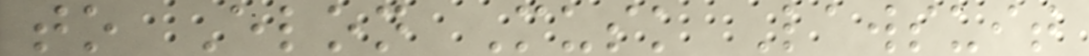to Elon Musk Lawsuit
